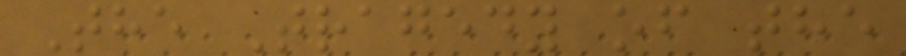The Tragedy of the
